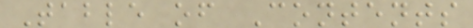Table of Contents
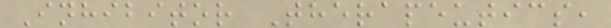Inhibitor Therapeutics,
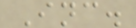Inc.
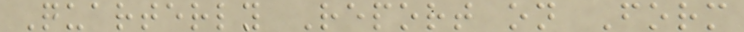Quarterly Report on Form
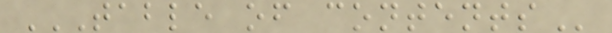TABLE OF CONTENTS
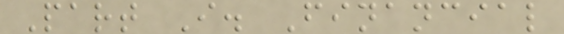Part I. Financial
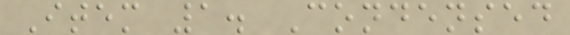Item 1. Condensed
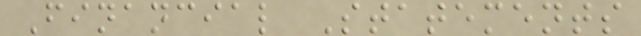Financial Statements
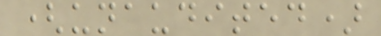(unaudited)
